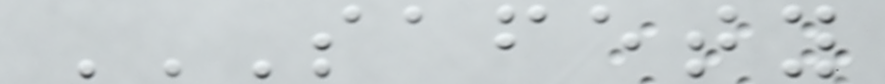SAFETY
